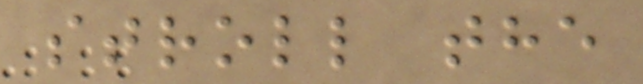stroll the
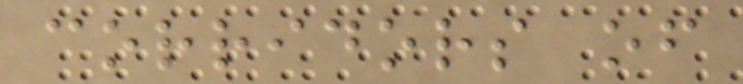corridors of
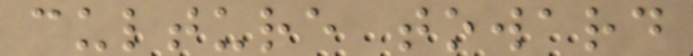culture toward
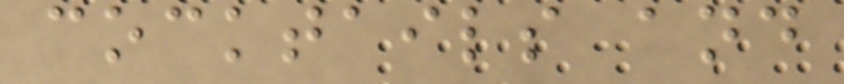cocktails and
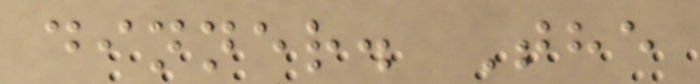dinner. The
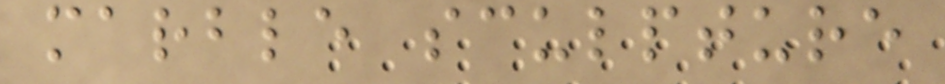marble sculpture
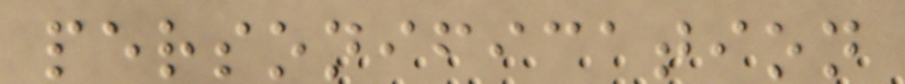personification
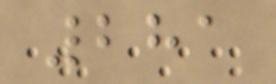281
